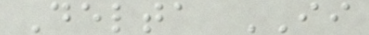Delta II
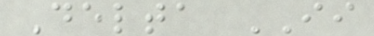Delta II
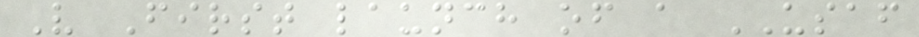V First launch of a USAF
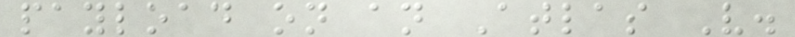payload on an Atlas V.
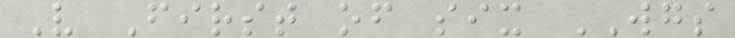V First of six WGS
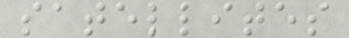satellites
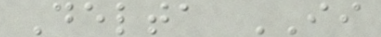Delta II
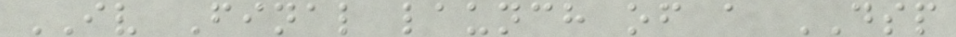IV Final launch of a DSP
